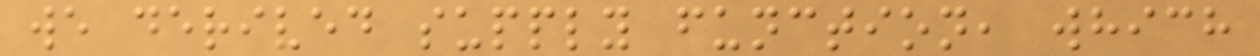we derived supply function, which
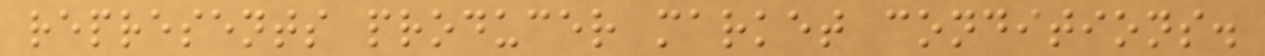represents producer market conditions.
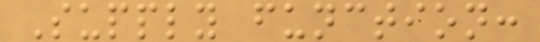Supply function:
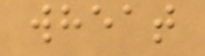wheat
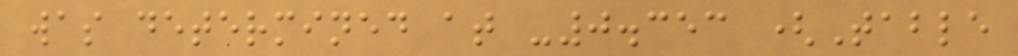was determined at -0.353 (Table
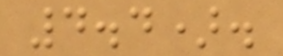4.4).
